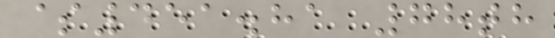$451.81 78th
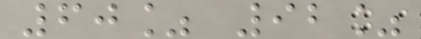60% 92%
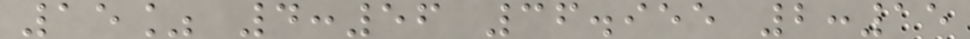15% 4:56 36.955 2:15
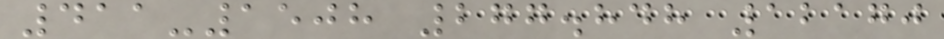411-1508 277.848 12170
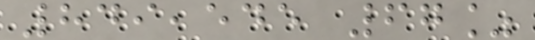849,545 67%
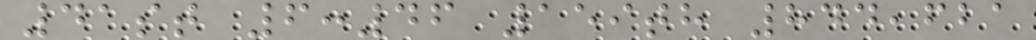41st 6:46 159th 844,621
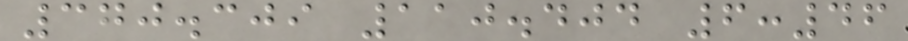370.309 110.404 6:46
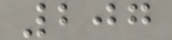207
